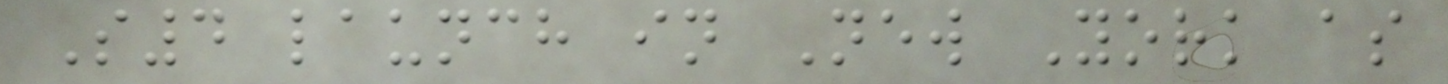S4 launch in New York as
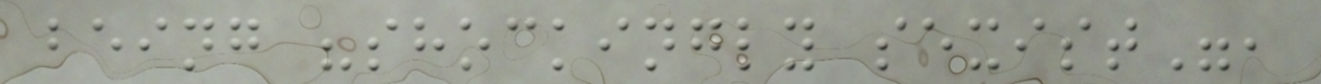being "shockingly sexist",
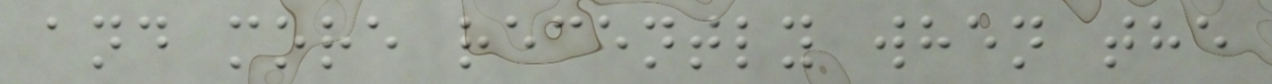and more recently when the
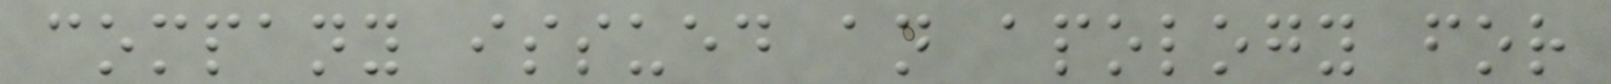company issued an apology for
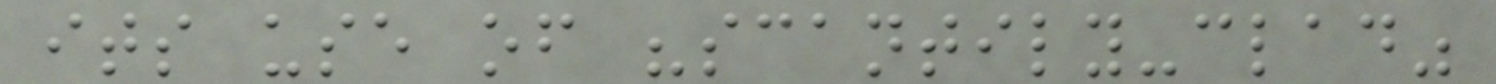its use of "scantily-clad"
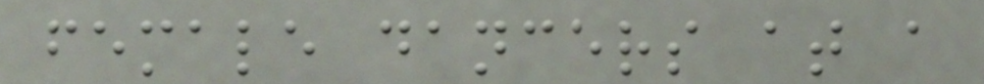female dancers at a
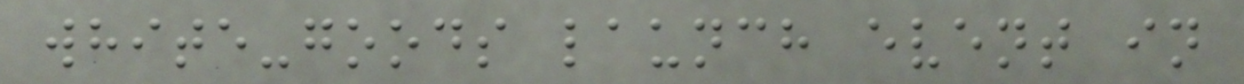white-goods launch event in
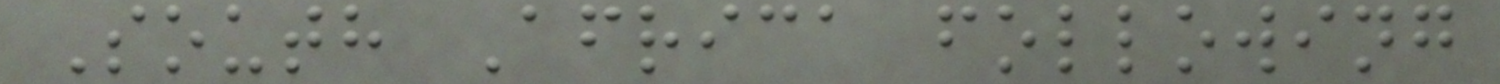South Africa following
